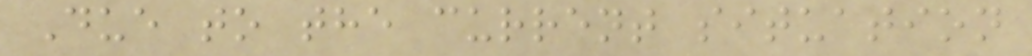Due to the current situation
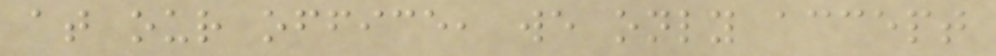at our office, we only accept
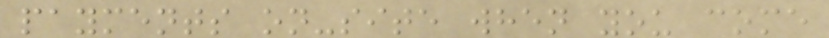payments on-site when you come
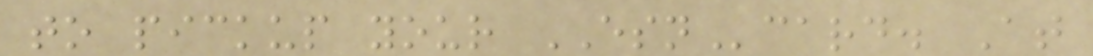to pickup your ESNcard. At
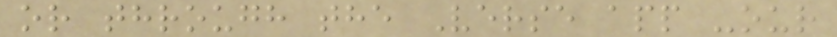or through the Verse app -our
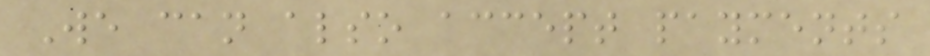We can also accept payments
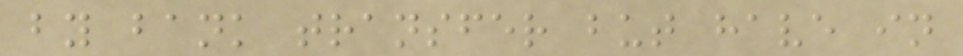by bank transfer but have in
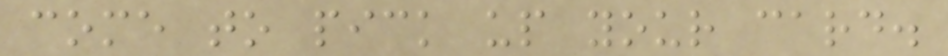come to pick up your card.
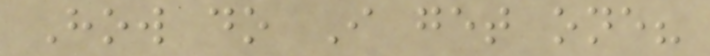How do I get one?
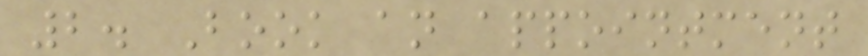2. Book an appointment
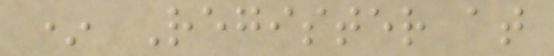* Register at
